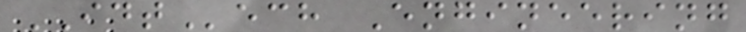IDTech Engineering
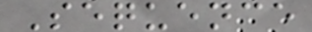Sequence
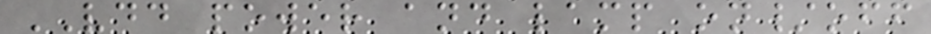VDD power and lamp on/off
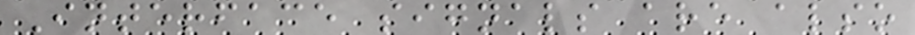Interface signals are also
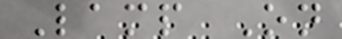Lamp On
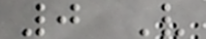0 V
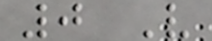0 V
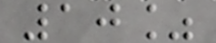10%
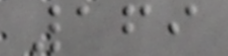169
